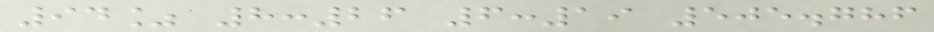94% 8:26 6:19 505.786
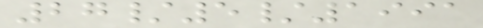27/5/1991
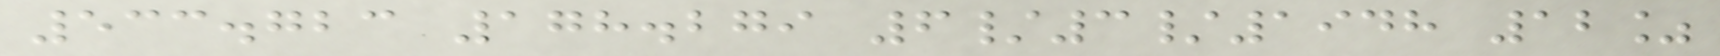533.723 178.279 6/3/1948 12%
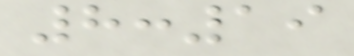8:19
